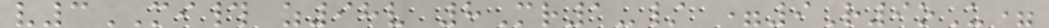v3MI# z98v 8Mr1-/ =9R9oU=
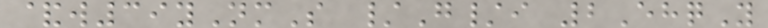&w39yNmS /G/i 2EhqY
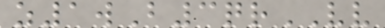z1wB3qrVV
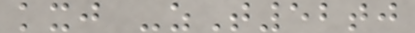kxj -zT52tj
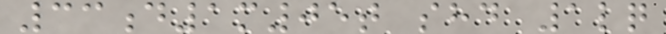33d1m05t shd 1lq
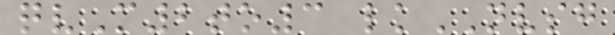qvM2to3 lkNVSG
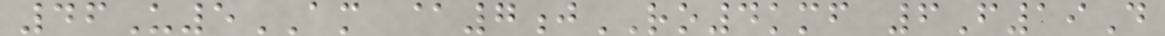46U5AM @7jRO4kmf 6F19D
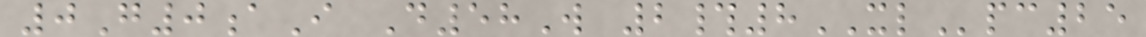0G0aI D58W 2#8XLpc25
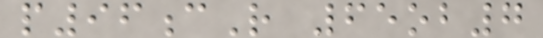p96cR 65ob7
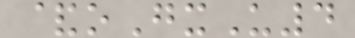&oGxU4
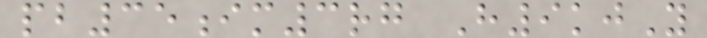pb35im3rg H9kjY
